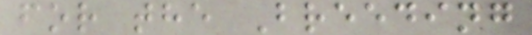for the Breeding
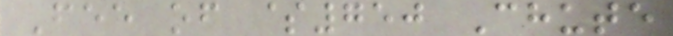Fee of $750 Chute
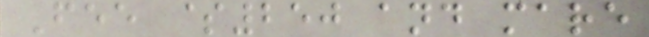Fee $250 and mare
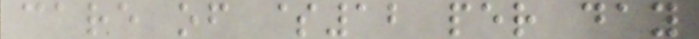care of $12 per day
